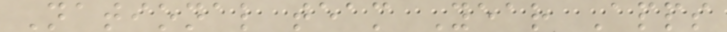National team Year Apps
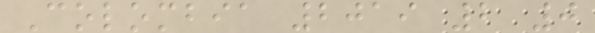Colombia 2019 2 0
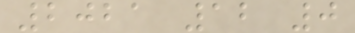2021 12 0
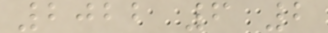2022 6 2
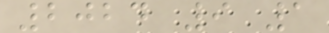2024 9 1
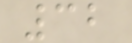32
